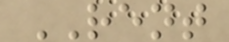RENT
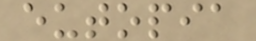eutopia
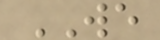WE
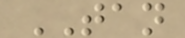TAN
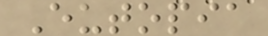Eutopia
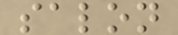salon
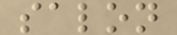salon
